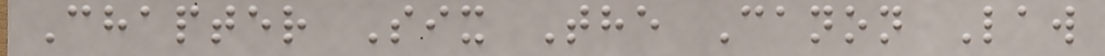Chapter Six The Canon Law
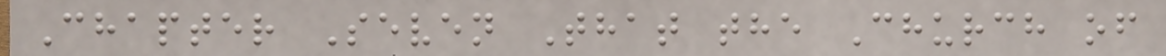Chapter Seven That the Church of
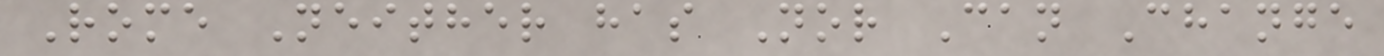Rome Neither has Nor Can Change
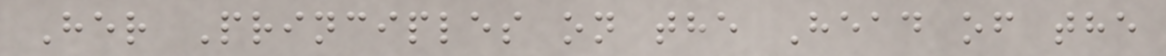Her Principles on the Head of the
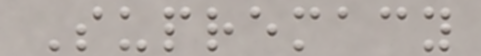Supremacy
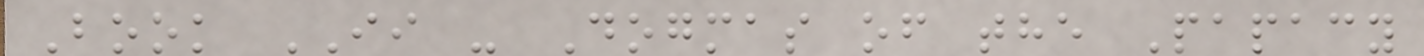Book II - Dogmas of the Papacy
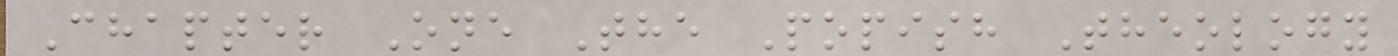Chapter One The Popish Theology
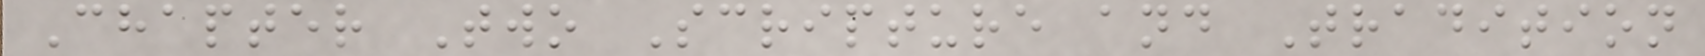Chapter Two Scripture and Tradition
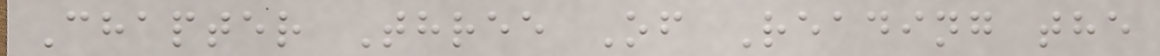Chapter Three Of Reading the
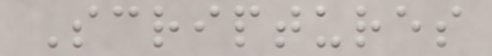Scriptures
